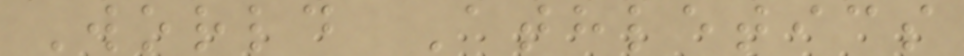World Athletics
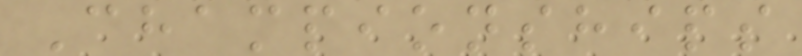Championships
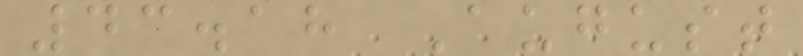43.18 August
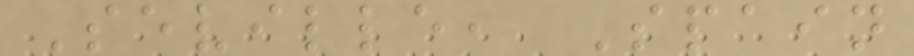Seville, Spain
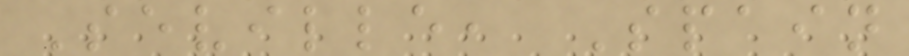Seville, Spain
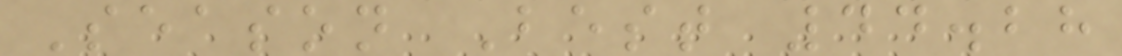Season Best 44.28
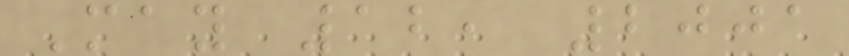May 12, 2001
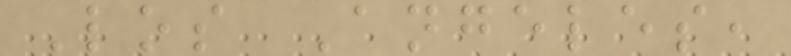Los Angeles,
